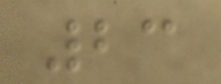23
